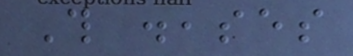This diseases
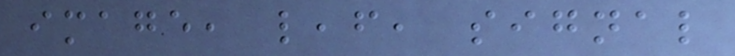image, leaf, signal
